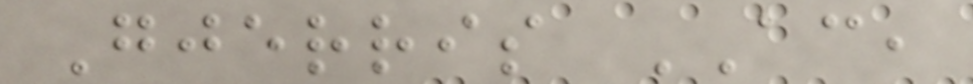Gjerris AC,
